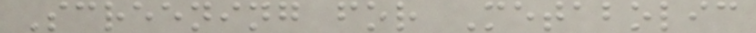Screening for Metabolic
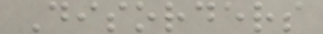Disorders
